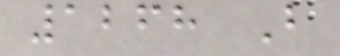1268 B
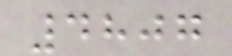4807
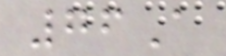76A
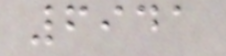6941
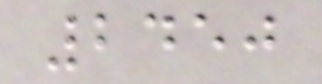2450
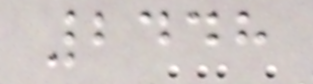2448
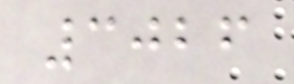3026
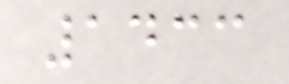1433
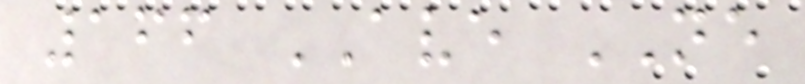166 AVE NE
